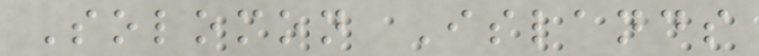Solomon Islands
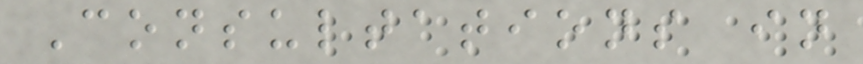Consultations in
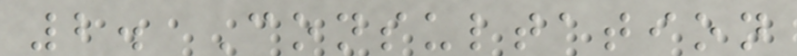2. Consultation
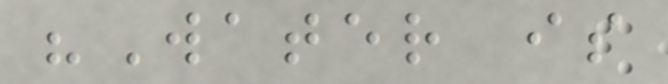"Water is
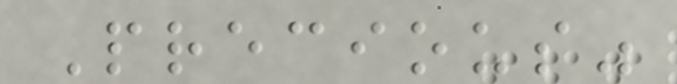Precious"
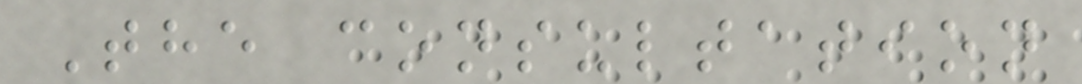The consultation
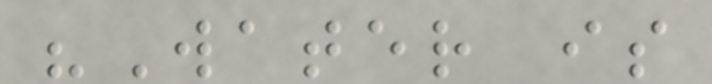"Water is
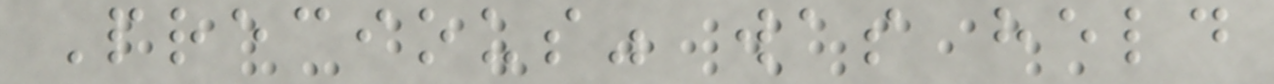Precious" was held
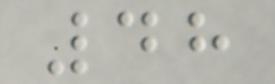48
